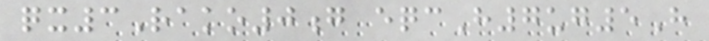qx3Rako0g eqcH7ug5H
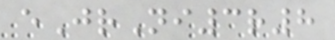eJrNi3r8
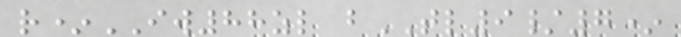r*IW88zl bTL9/7*
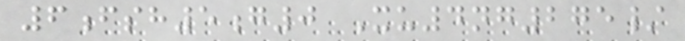6fsh5g0 Xu4ng275/
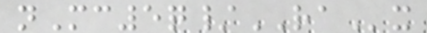nMc5q/RAx
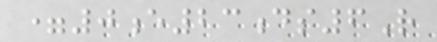=0e23ds6R
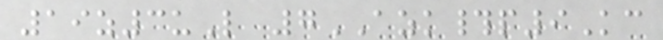19z3uL 7AZK#p9Kc
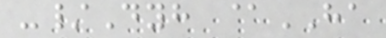-/Dyh @HA
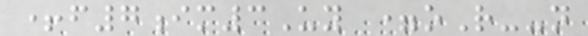+f7im3Uy =oR--n
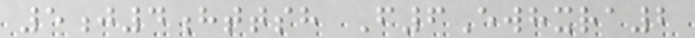5j4httsh F6Ewhxra2
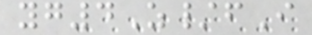yg4Z/fI
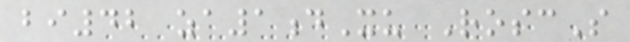bi42 za1dXu RoscS
